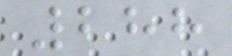288
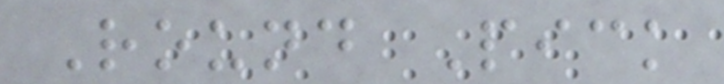Round Pick
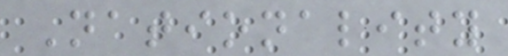Nationality
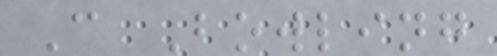C Bowling
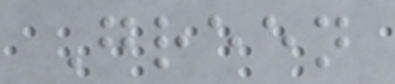Green
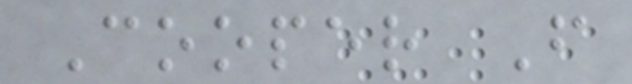Cooper F
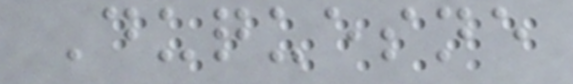Duquesne
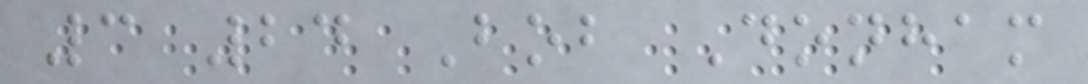3 24 Bob Donham
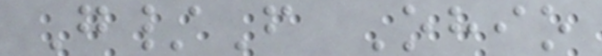G/F Ohio
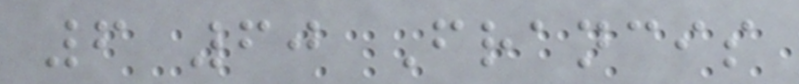6 60 Francis
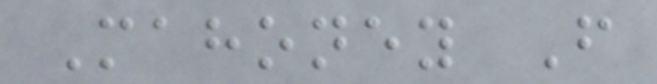Mahoney F
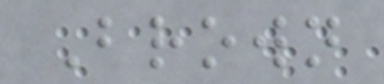Brown
